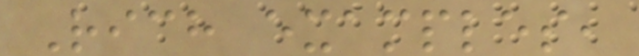Rich examples,
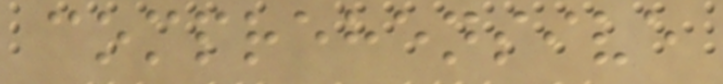comprehensive
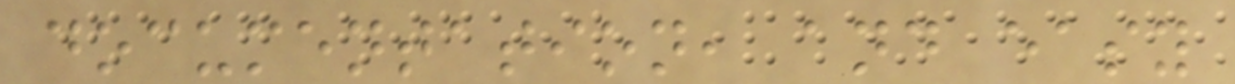documentation, and easy
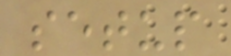setup
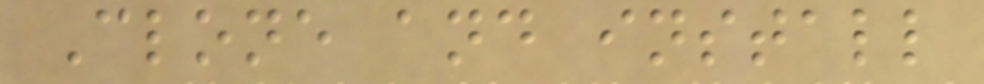Clone and install
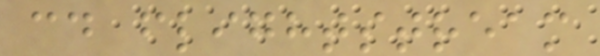cd flightstream
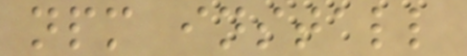npm install
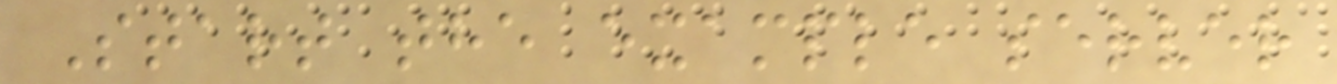Start the example server
